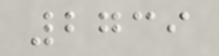2739
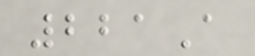221A
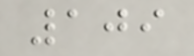109
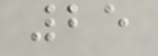25
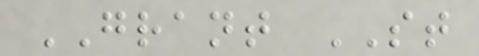GRANT ST
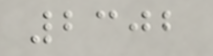2302
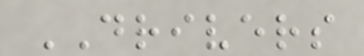DRIVERS
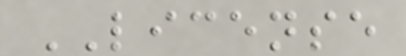LICENSE
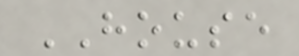HOUSE
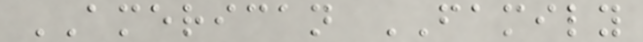AMERICAN FAMILY
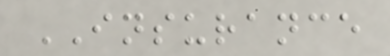INSURANCE
